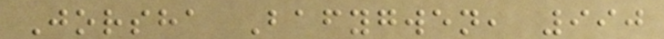Jorsha Bafygwen, 990
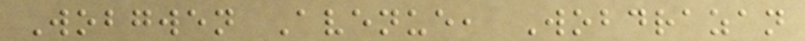Wobgwen Avenue, Wobdrazan
